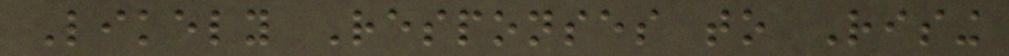Likely Responses to Rising
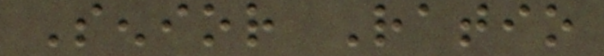Senior Ratio
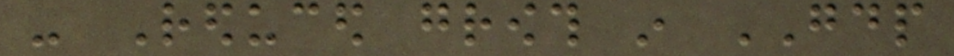- Reduced growth in GDP
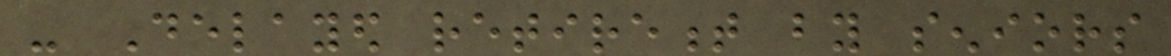- Delayed retirement by seniors
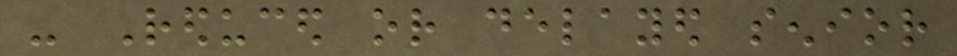- Reduced or delayed senior
